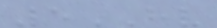5HV
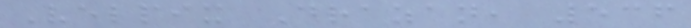Velpix Drazan, 536
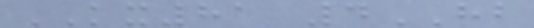KX81 4HB
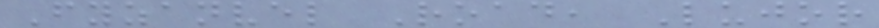Fyzanvel Road, Lujor
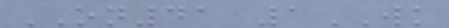ON41 1WK
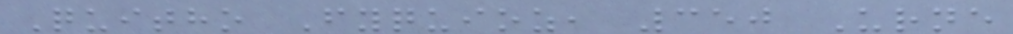Quitho Fyquioz, 350 Urne
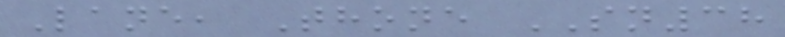Lane, Thone SN38
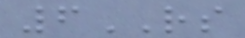6RS
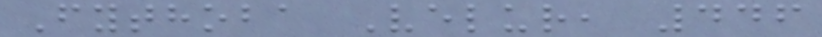Fythoba Velur, 446
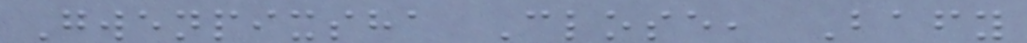Gwenpixsha Close, Bafy
